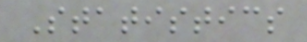Statistics
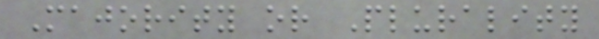Majority or Plurality
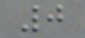0
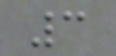3
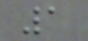1
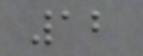12
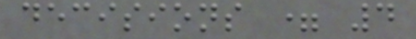decisions = 4
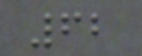62
